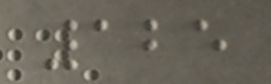125
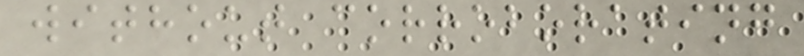without corroborating
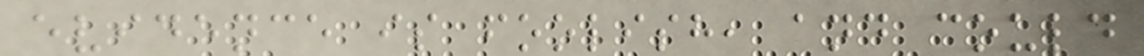evidence is foolish, and could
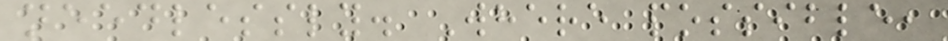needlessly. Where possible,
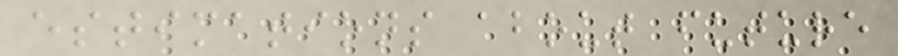estimations about future
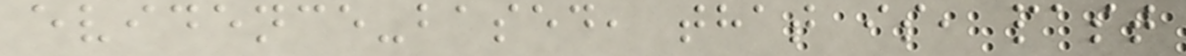evidence-based, that is, past
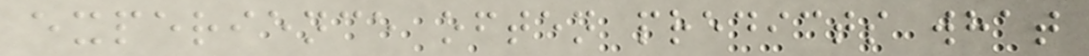experience often predicts what
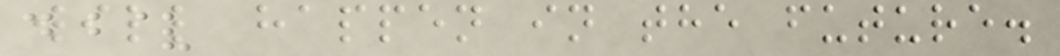will happen in the future.
